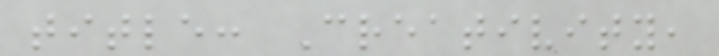title: Creativity,
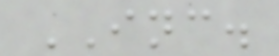INC.
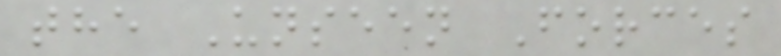the Unseen Forces
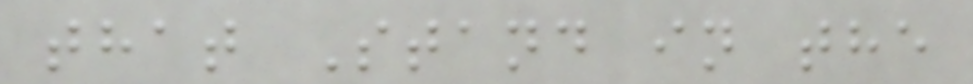that Stand in the
